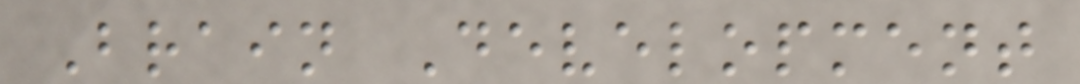Brain Development
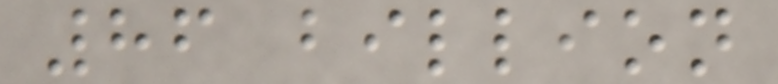86 billion
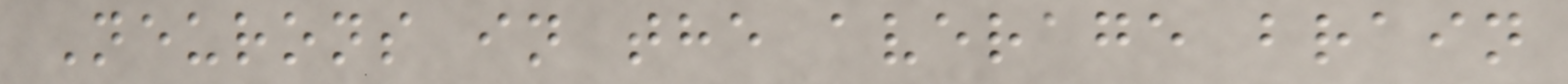Neurons in the average brain
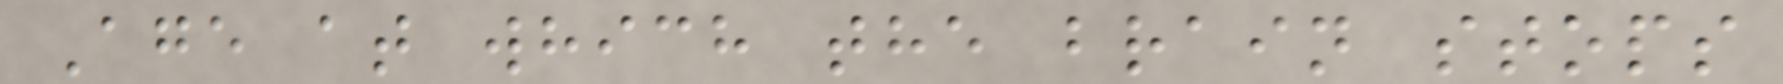Age at which the brain stops
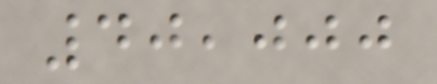40,000
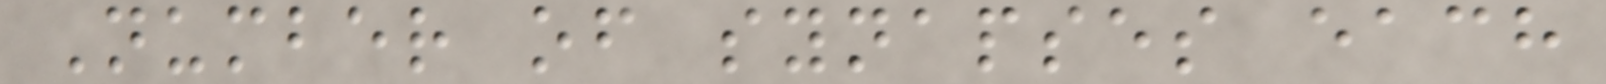Number of synapses each
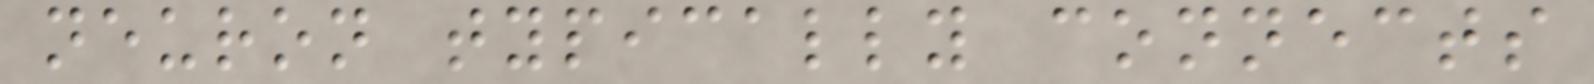neuron typically connects
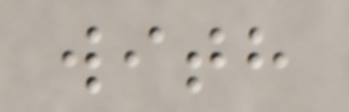with
